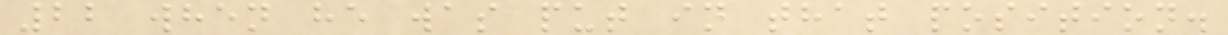22 when he was put in that position.
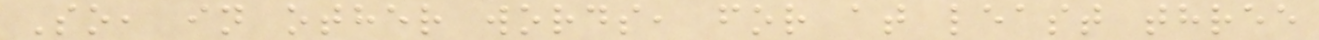So, in other words, for at least three
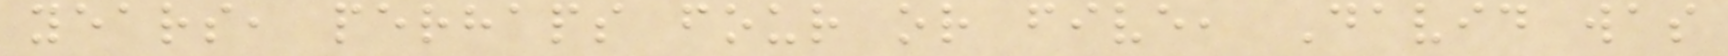years, perhaps four or five, David was
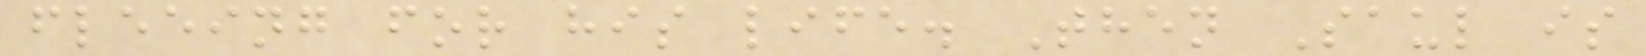fleeing for his life. Then Saul is
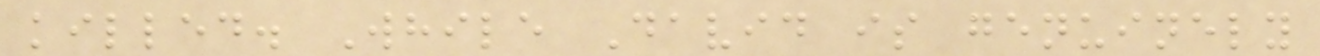killed. While David is genuinely
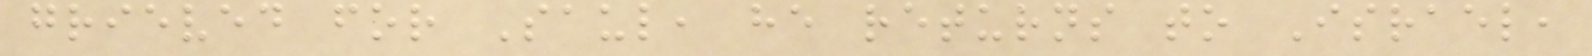grieved for Saul, he returns to Israel,
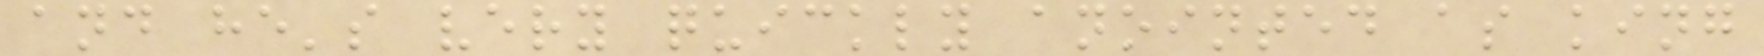and he's very quickly anointed as king
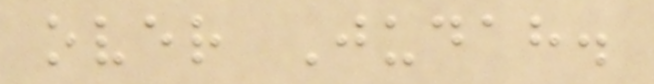over Judah.
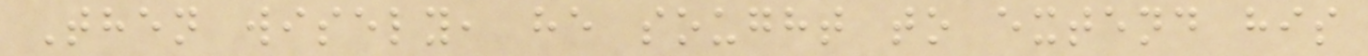Then wisely, he sought to extend his
